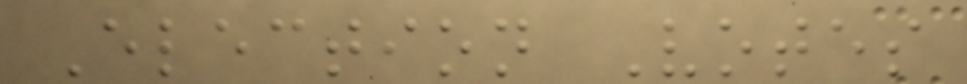Election Votes
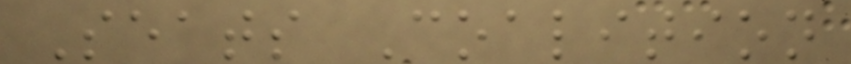Seats Coalition
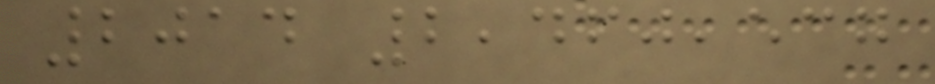2014 2,460,537
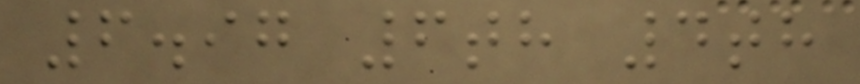6.97 6th 4th
